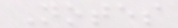Notes
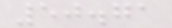50.71
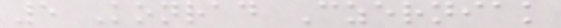5 Konrad Czerniak
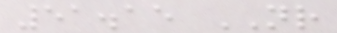51.15 NR
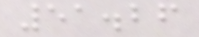51.26
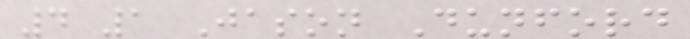4 1 Jason Dunford
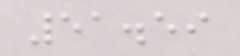51.59
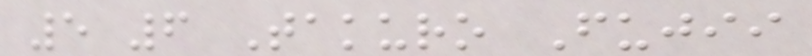5 6 Takuro Fujii
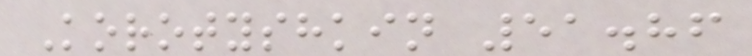Korotyshkin 51.86
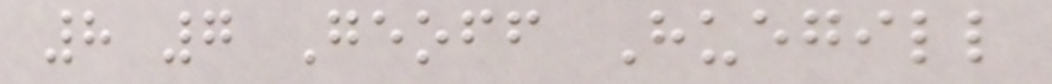8 7 Geoff Huegill
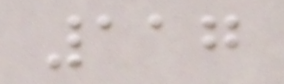117
